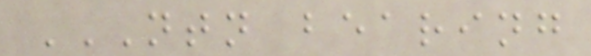NTN BEARING
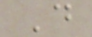D
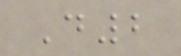D2
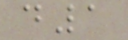d1
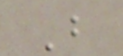B
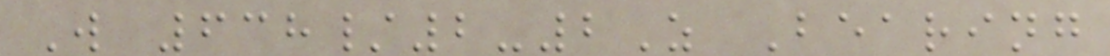W 638/2-2Z Bearing
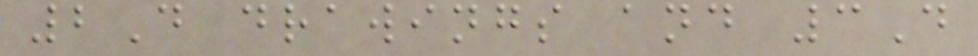2D drawings and 3D
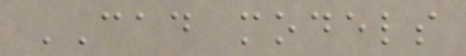CAD models
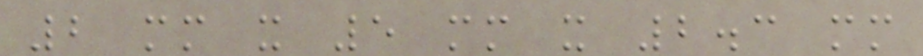2 mm x 5 mm x 2.3 mm
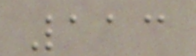113
